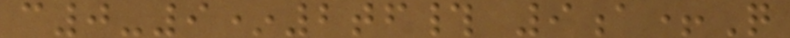c0-9*2tf# 9a+Q
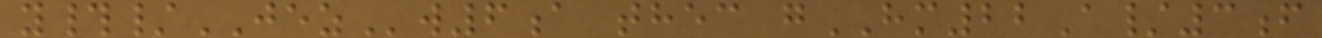y#/JEZw6a thec gHM22A/3f
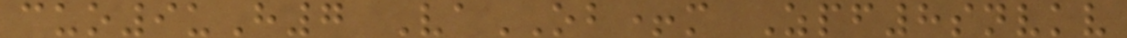cuo9uH7 VaOB+m Zpf8snvkv
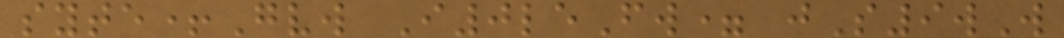syte+Gvw I0leFw= jS9wW
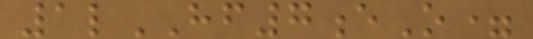1lHF7eO=
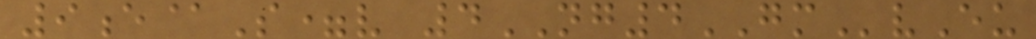9e@S=v 4NG4GMvEu
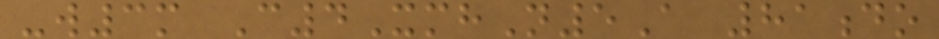-w3m C4XmhN5A 81do
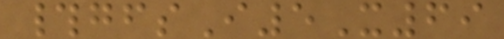#gfsI5X69
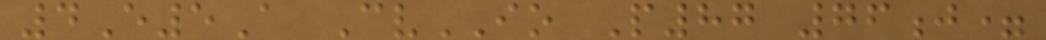4E5A CvIO P87 76j=
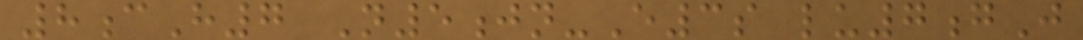8cH7 N5jn-E3s lu7gJ
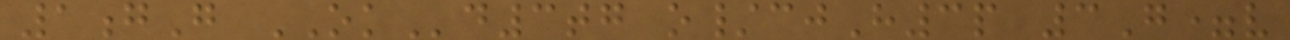1gG OKd3tg o/cjH3p 3G=v
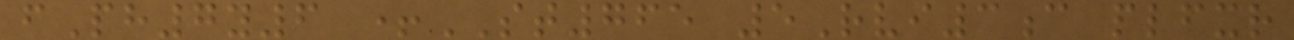fPh7y6 +ST765 5Rvi3c plfxr
